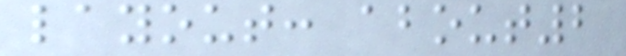layout: about2
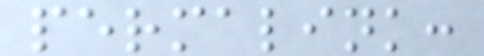permalink:
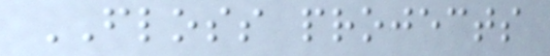FLOSS projects
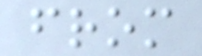from
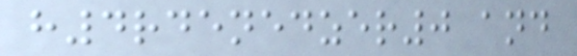h4rdenedzer0 and
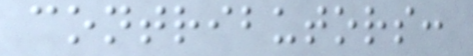contributors:
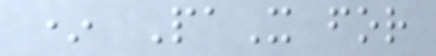* PaX for
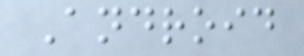Android
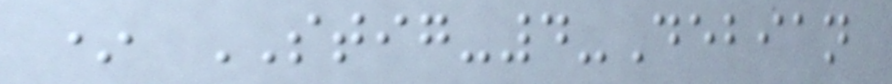* STIG-4-Debian
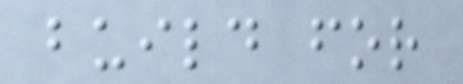build for
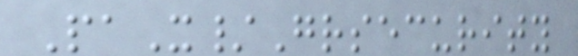PaX/Grsecurity
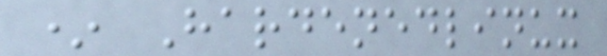* Hardenedlinux
